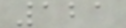121
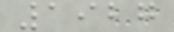1927
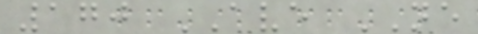170 AVE NE
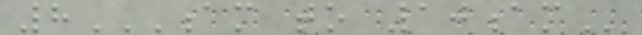8AM TO 10AM
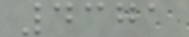4371
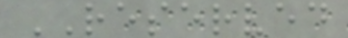RESERVED
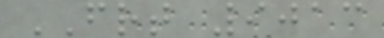FRT 9013
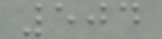504
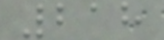218
